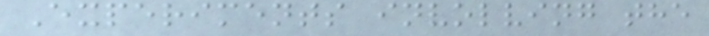Experiments involving the
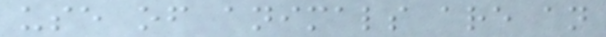use of animals are an
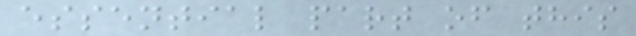essential part of this
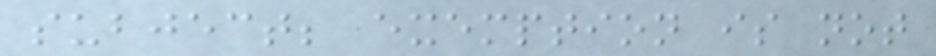subject; exemption is not
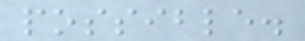possible.
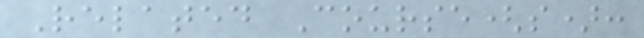Related Course(s):
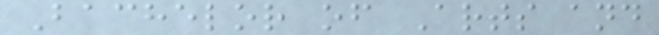Bachelor of Arts and
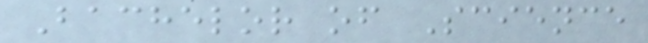Bachelor of Science
